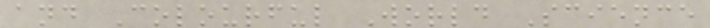and Colourful World Science
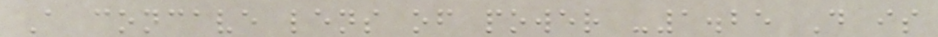A concave lens of power -1.25 D is
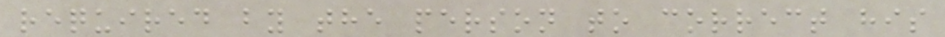required by the person to correct his
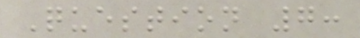Question 7:
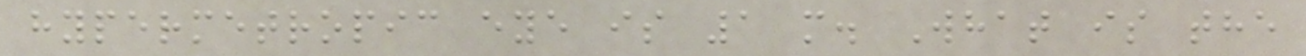hypermetropic eye is 1 m. What is the
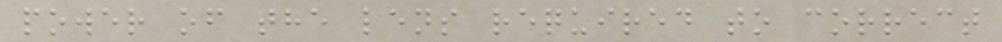power of the lens required to correct
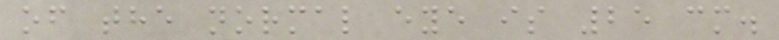of the normal eye is 25 cm.
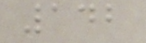142
